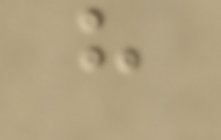h
